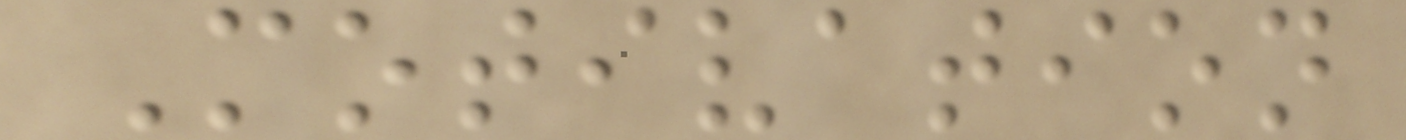Motivation
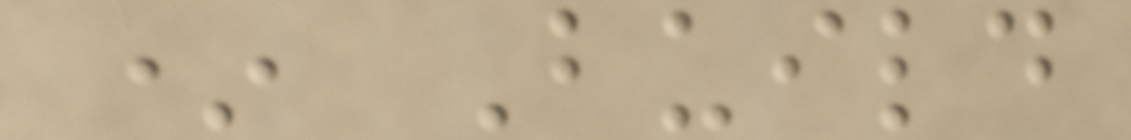* Build
